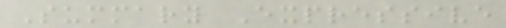Summary Expressive
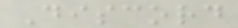Discord
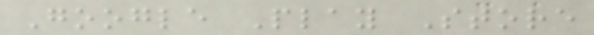Google Play Store
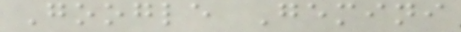Google Gemini
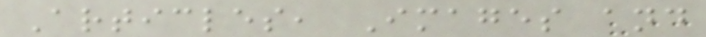Articles, Images and
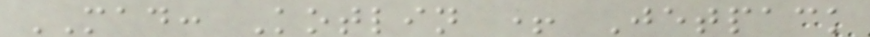MAD: Kotlin + Jetpack
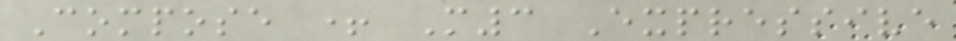Compose + M3 Expressive
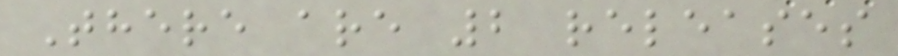There are 2 releases
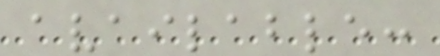available:
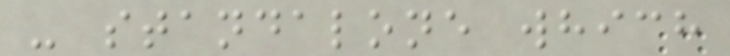- standalone which
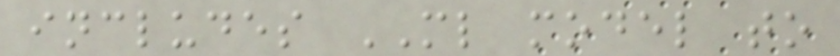includes ML model to
